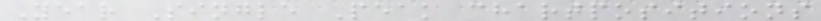Year Single Peak chartpositions
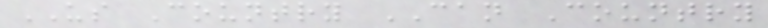US Country CAN Country
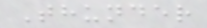Thunder
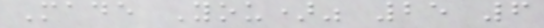Made You)" 25 6
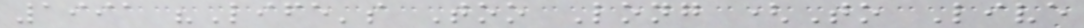1991 "Life's Too Long (To Live
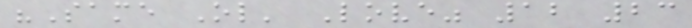"Same Ol' Love" 12 23
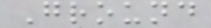Ground
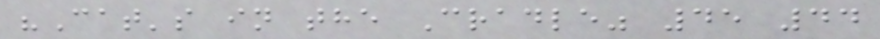"Cat's in the Cradle" 45 44
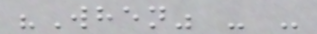"When" - -
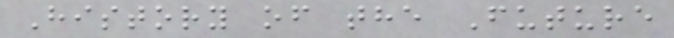History of the Future
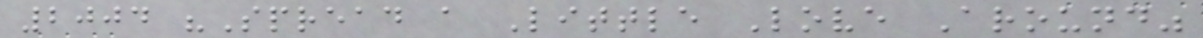2004 "Spread a Little Love Around"
